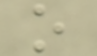o
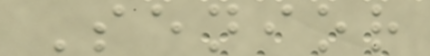Senior
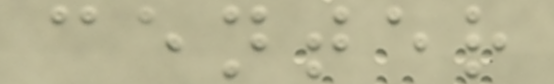center
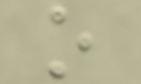o
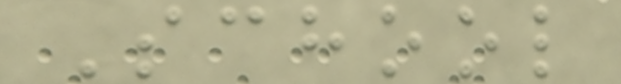School
